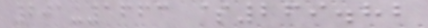201-1663 $269.82
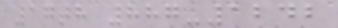17th 887-1242
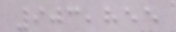903,855
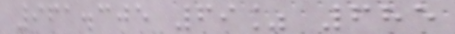961.305 69% 685
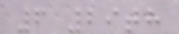6 29th
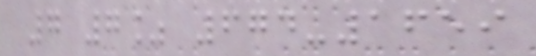7 7% 674-1659
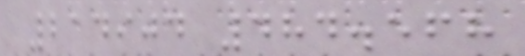214904 484.568
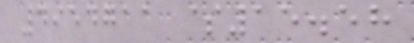4954711 $15.58
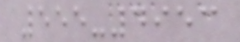555-4953
